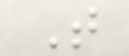T
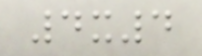4x4
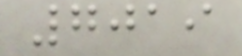7019
